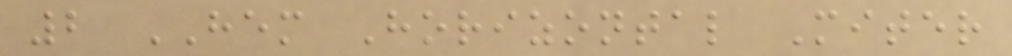2 HEM Horizontal Miter
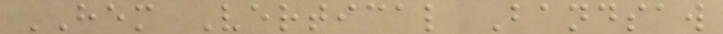HEM Vertical Bandsaw
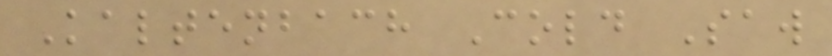Kaltenbach Cold Saw
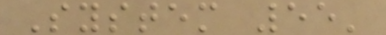System 55'
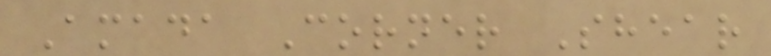Amada Corner Shear
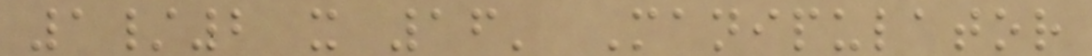1/2 x 16' Manipulator
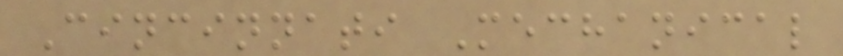Cincinnati Mechanical
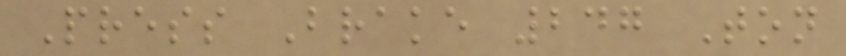Press Brake 247 Ton
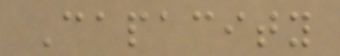Capacity
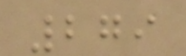279
